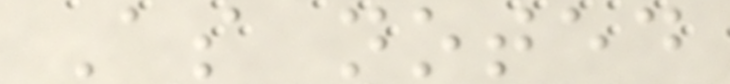As noted
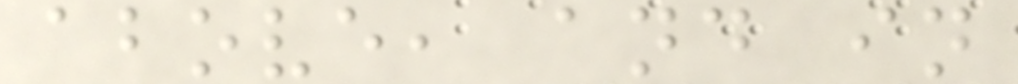above, and in
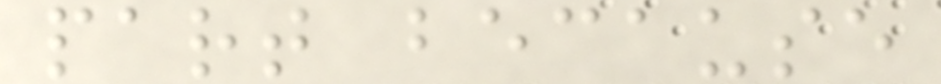part because
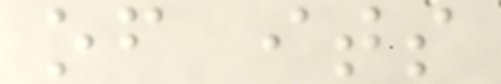of its
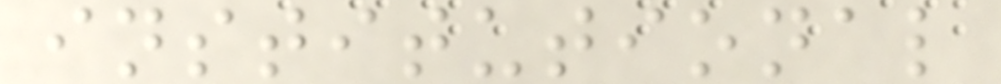institutional
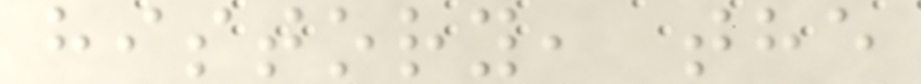history, the
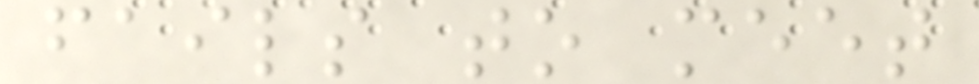fails to meet
